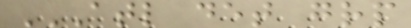ATL DET GRP
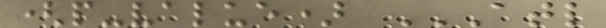(p-value) ATL
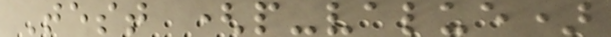Test (p-value)
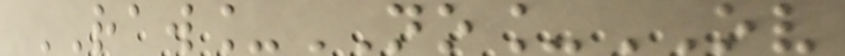RAW_NO_OV
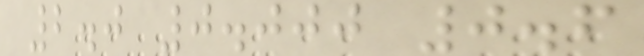2.0 0.000 0.6
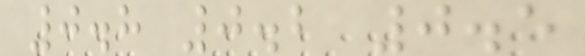0.8 0.2 0.5
